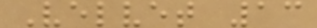Velvet 13
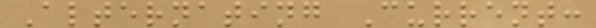Alternating Current:
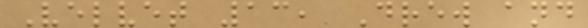Velvet 13, Drew and
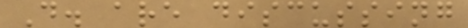D. are discussing
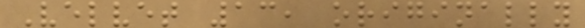Velvet 13, originally
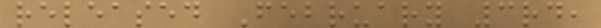released February 3rd,
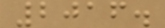2016.
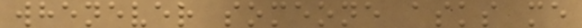whenever someone asks me
